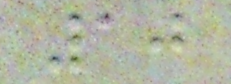10
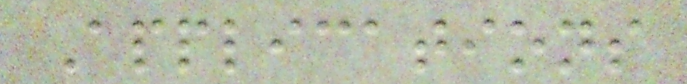Applications
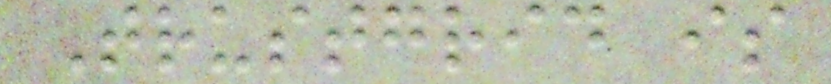Trustgrid is
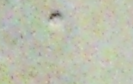a
